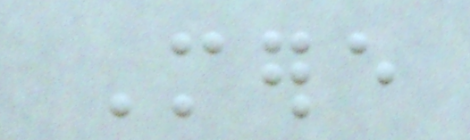Mere
